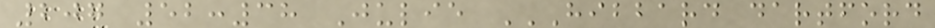207 52:38 Julie HIBBARD DARTFORD
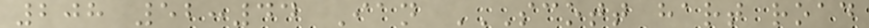208 52:44 Ian SCOTT HART ROAD
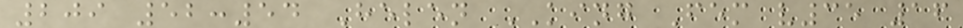209 52:54 Helen KING Fem v35 16
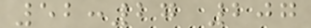52:27 207
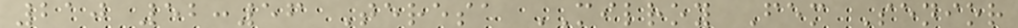210 52:56 Teresa MILROY Fem Senior
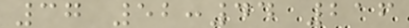37 52:44 216
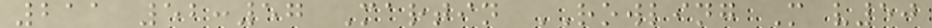211 52:57 Martin ROWLING M v50
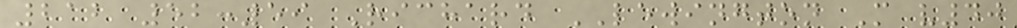212 52:59 Richard LEWINGTON M v40
